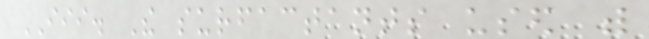III. The surfactants used with
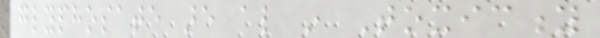glyphosate are also in Toxicity
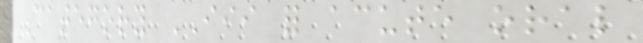Category III for acute oral
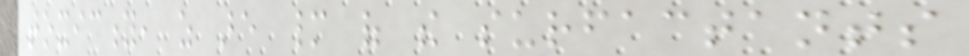toxicity, as are many of the surfactants
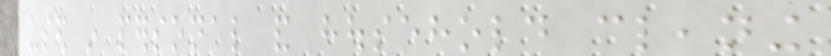used in personal and household cleaning
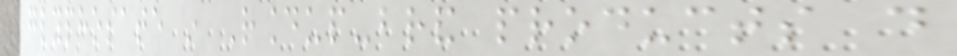glyphosate in Roundup-brand products do
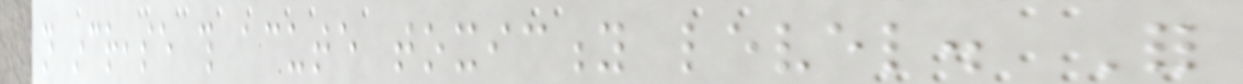not increase this acute toxicity level. For
